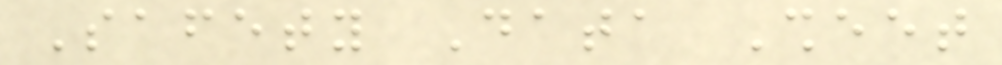Safety Data Sheet
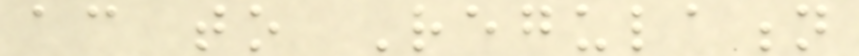according to Regulation
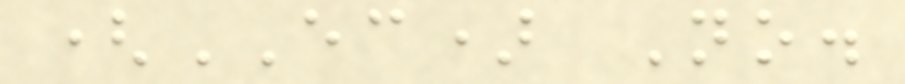(EC) No.
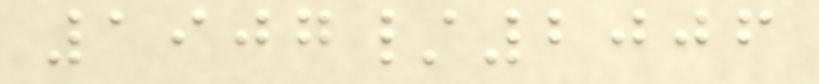1907/2006
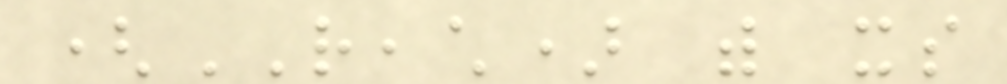(REACH) with its
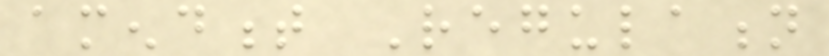amendment Regulation
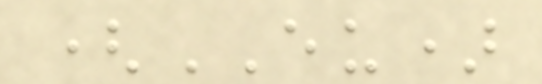(EU)
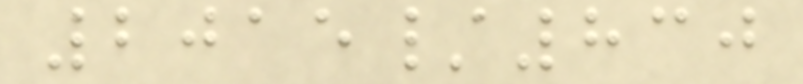2015/830
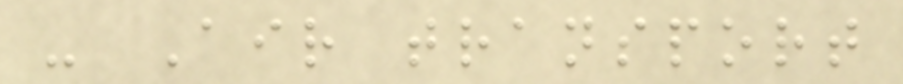- Air transport
